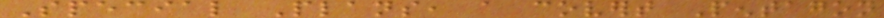Special Plans, a covert Pentagon
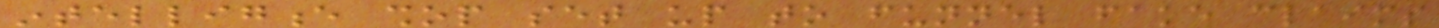intelligence shop set up to funnel fake claims
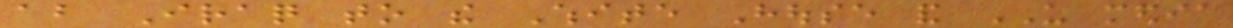about Iraq to the White House and US media
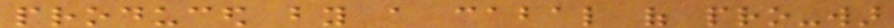produced by a cabal of pro-war
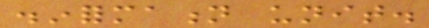disinformation unit.
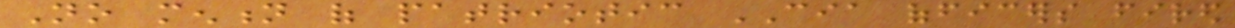No mention of patriotic CIA officers fired
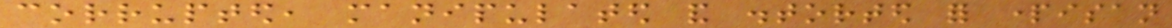corrupted, manipulated and distorted for partisan
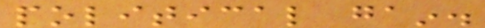political gain.
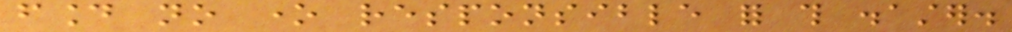found no one responsible for this disaster.
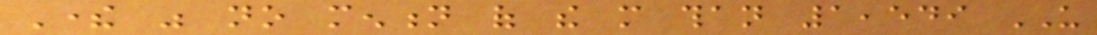There was no mention of the more than 1,549 US
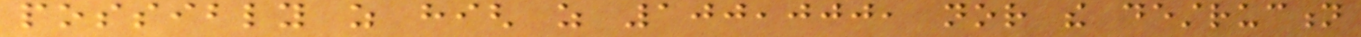possibly as high as 100,000, nor the destruction
